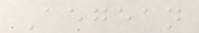Aegean
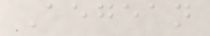Aegean
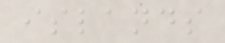islands
